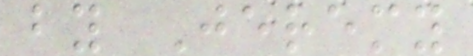by Jeremy
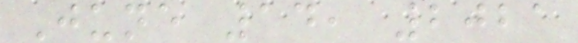June 14, 2021
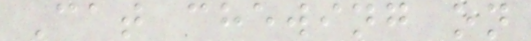Cat chewing on
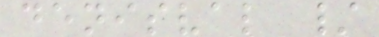denisval /
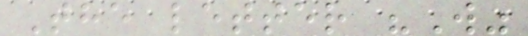The letter "W"
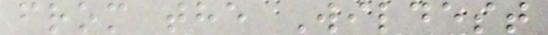from the Wildest
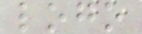logo
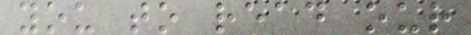you to read our
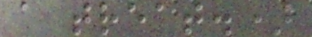a treat.)
